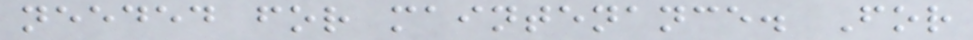needed for maintenance. For
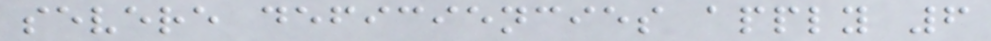severe deficiencies apply 6
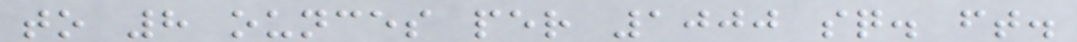to 8 ounces per 1000 sq. ft.
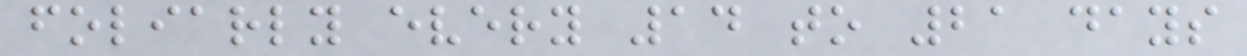foliarly every 14 to 21 days
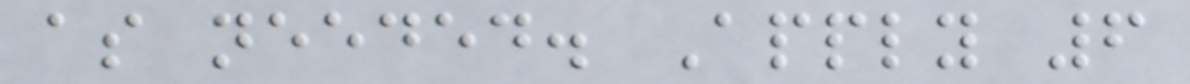as needed. Apply 6
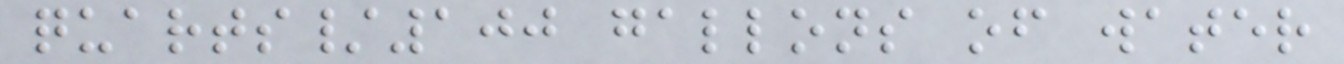quarts/100 gallons of water
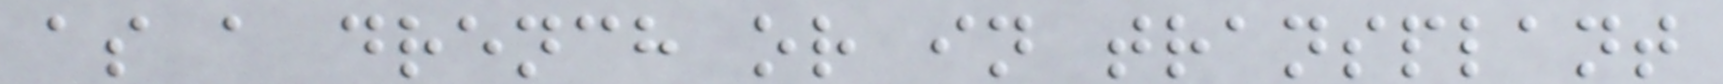as a drench or in transplant
